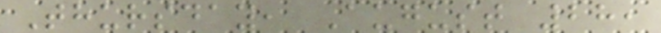Thursday, August 28,
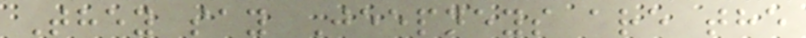They say Jeepneys are the
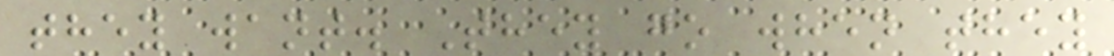they want. They go when they
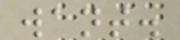want.
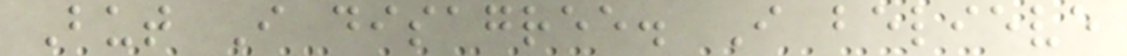But I disagree. I believe
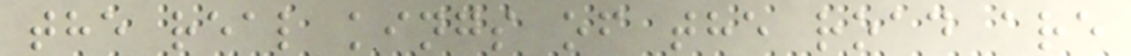the real kings of the road are
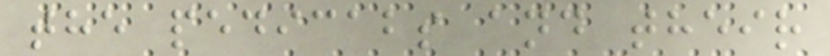the pedicabs and their
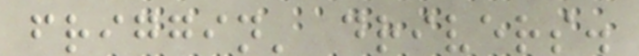friggin' drivers.
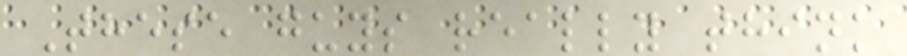These guys really think
